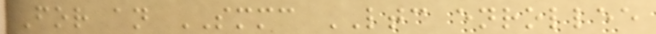For an SMMC LTC enrollee
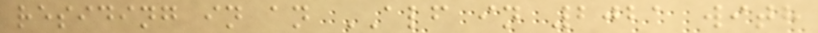residing in an ALF in 2021 with
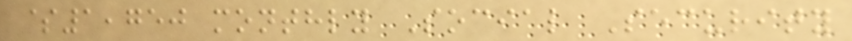$1,750 monthly Social Security
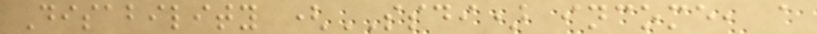Disability (SSDI) income, a
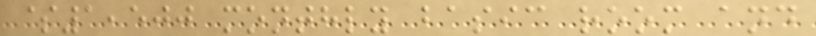$1,500 monthly basic room and
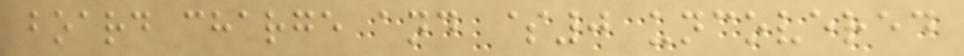board charge and $0 uncovered
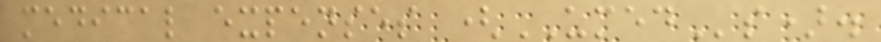medical expenses (UMEDs).
